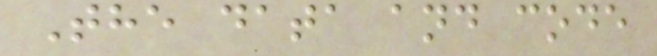The data and code
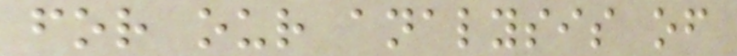for our analysis of
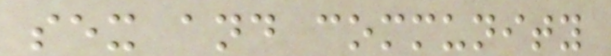sex and community
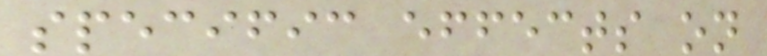specific effects on
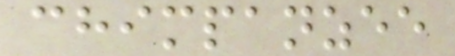chimpanzee
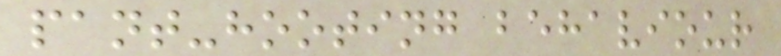pant-hooting behaviour
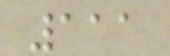111
